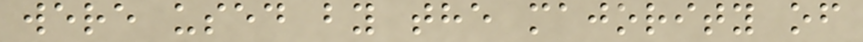were used by the majority of
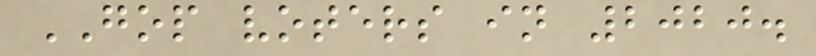GOP voters in 2020.
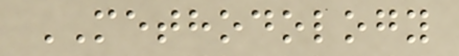METHODOLOGY
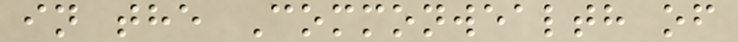in the Commonwealth of
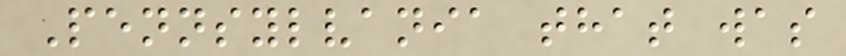Pennsylvania that was
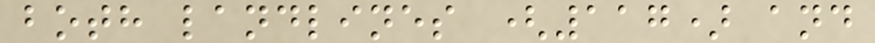both landlines (117) and
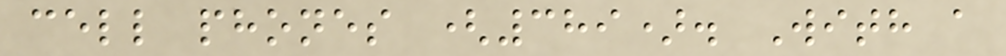cell phones (389). With a
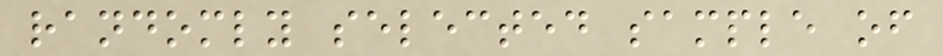randomly selected sample of
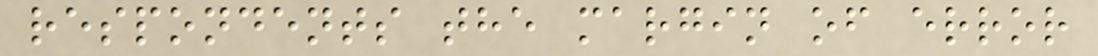respondents the margin of error
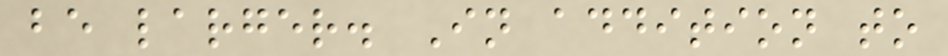be larger. In addition to
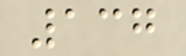137
